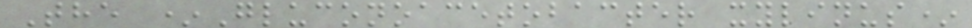The *Gluconoacetobacter xylinus*
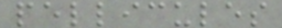pellicules
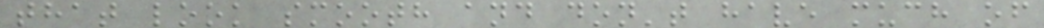that look smooth and don't have much of
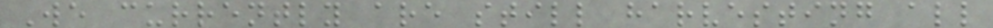We currently are still harvesting all
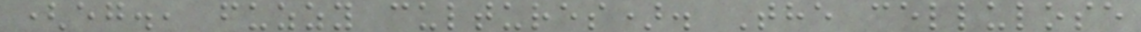(eg., fuzzy cultures). The cellulose
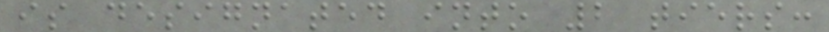is designated into 2 tiers:
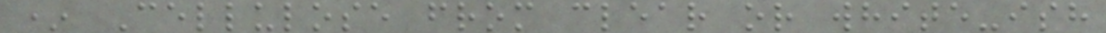* Cellulose from clear or white-ish
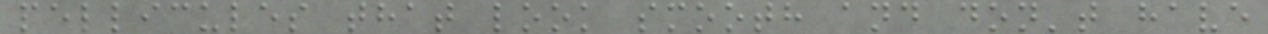pellicules that look smooth and don't have
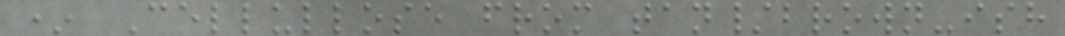* Cellullose from tan/brown-ish
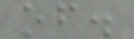of.
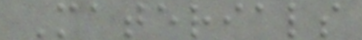Materials
